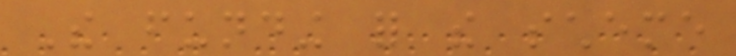The funding for the scheme
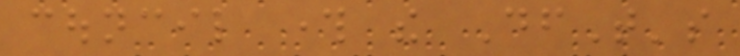council through the DfT's
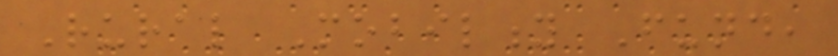Rural Mobility Fund,
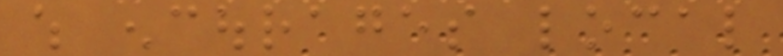which encourages local
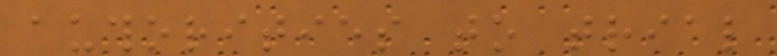authorities to trial
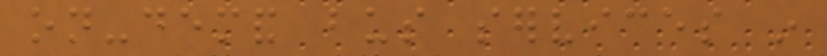on-demand bus services in
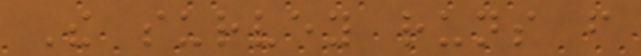The survey runs from
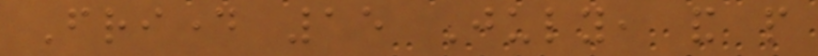Friday 15 July, and people
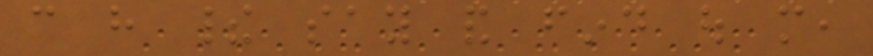can have their say and find out more,
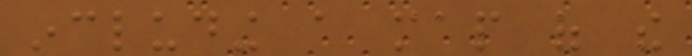including a map of the
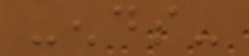-ends-
